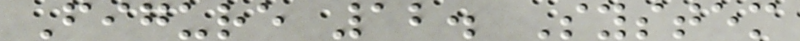Figure 12. System
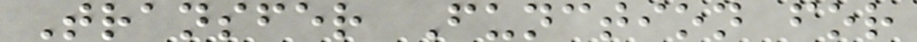Transfer Function for
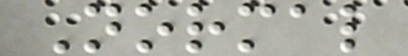Normal
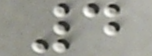4
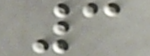3
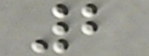2
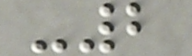-2
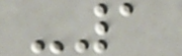-1
